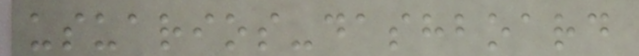usuarios-dashboard
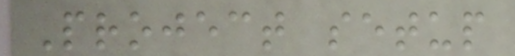Project setup
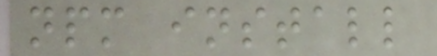npm install
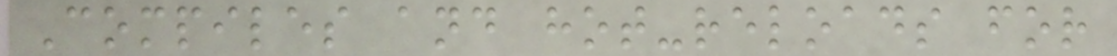Compiles and hot-reloads for
